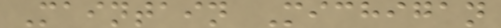Maintain Michigan
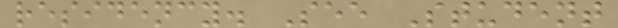residency. See Student
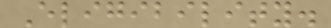Eligibility.
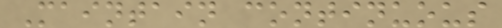Maintain continuous
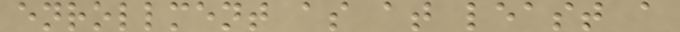enrollment as at least a
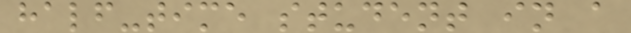half-time student in a
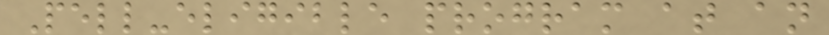Pell-eligible program at an
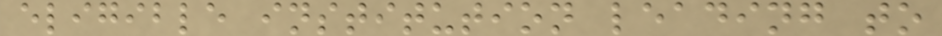eligible institution leading to
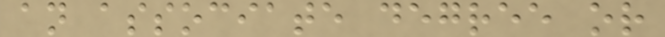an associate degree or
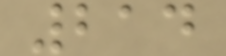214
